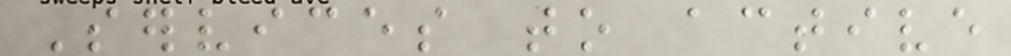Services to active
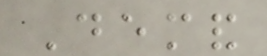Demand
